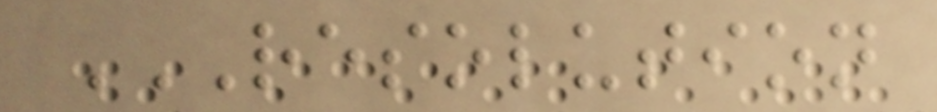RESOLUTION
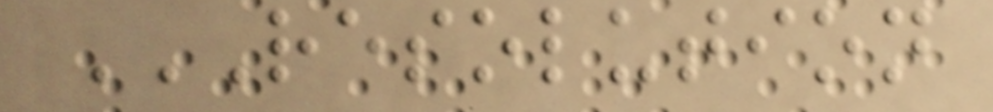RESOLUTION
